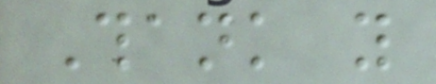Thank you
